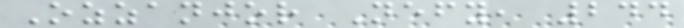Ozzanjor Nefy, 244
